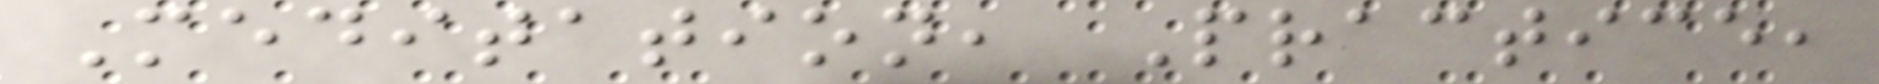Meditation, Practice,
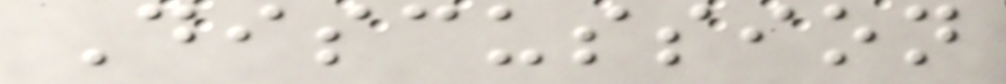Discussion
